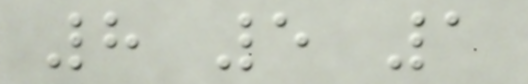8 5 1
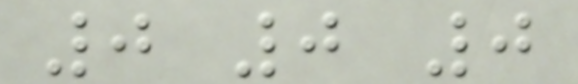0 0 0
